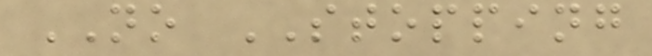NO STOPPING
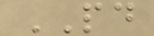PD
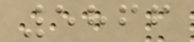5866
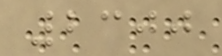2300
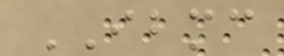IBMC
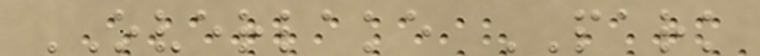OVERLAKE PARK
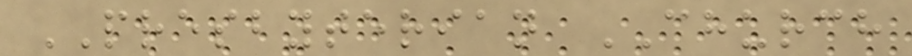PRESBYTERIAN CHURCH
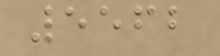5562
